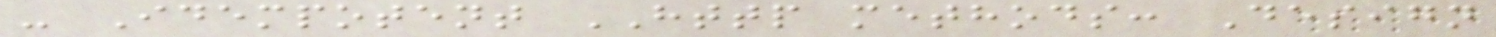- Idempotent HTTP methods: Design
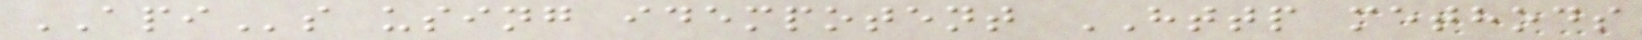APIs using idempotent HTTP methods
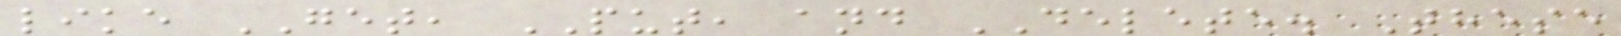like GET, PUT, and DELETE. These
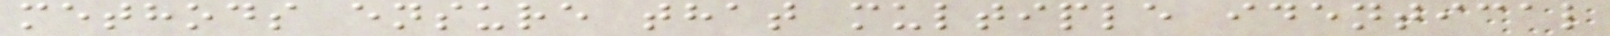methods ensure that multiple identical
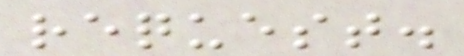request.
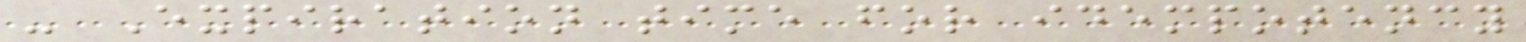- Expiration time for idempotency
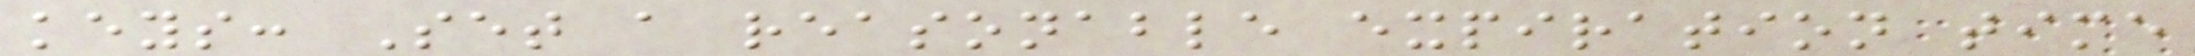keys: Set a reasonable expiration time
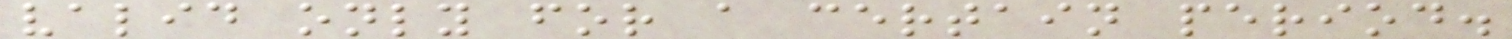valid only for a certain period.
